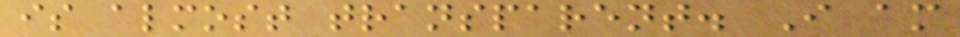is almost transparent. I am
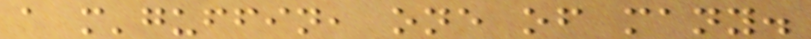a m'guffin, one of many.
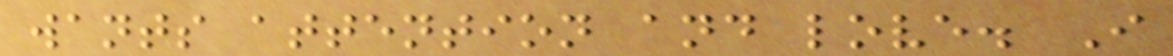wants attention and love. I
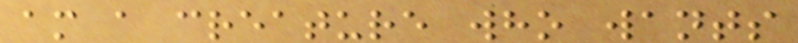am a creature who wants
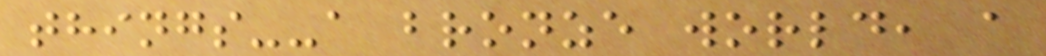things--a bronze world, a
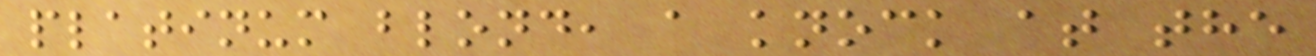platinum blond, a knock at the
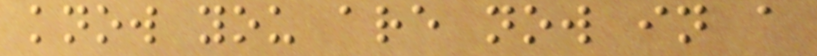know you are now in a
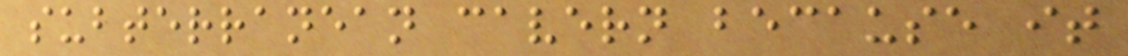subterranean cavern because it
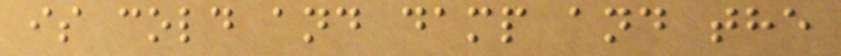is cold and damp and the
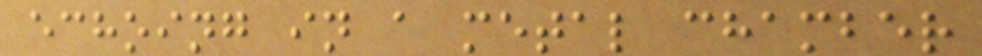echoing in a metal chamber
